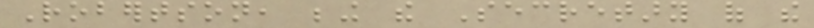Robertson, being the Secretary of the
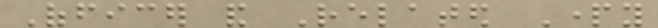Officer and Related Party
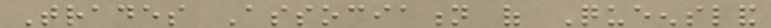Trades Association of Queensland
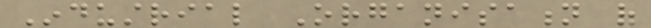Industrial Organisation of
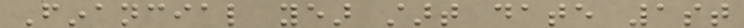Financial year start date 1st
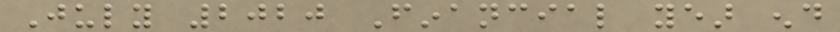July 2020 Financial year end
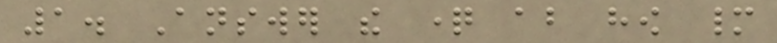1. Answer the question about how many
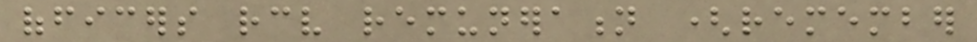officers receive remuneration (remember
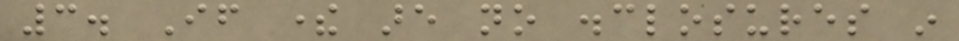3. If there are no disclosures in
